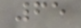65
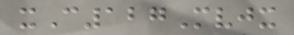xC127Mvjx
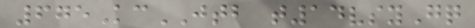675KcJTB t14vsyGq
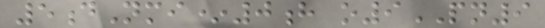5dNmi*0h o9PN9
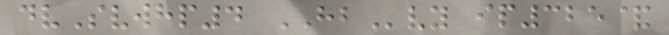dvSvwhp4 HBvy ip325&
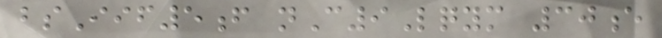bsIif5f nC9Lqym 30e
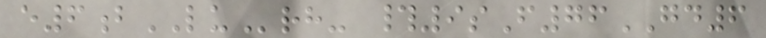e6bLUrh- #9sF76GD6
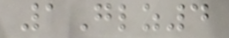1Glz4
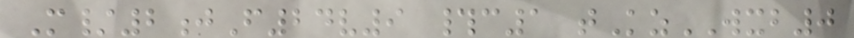M/2jF24v9 #c1 tKzWXB0
